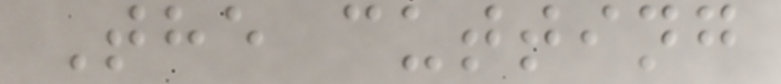The cutting
